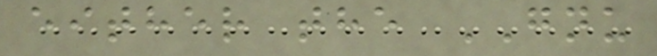either the GNU
